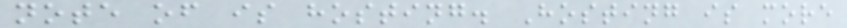note of is hosting. Hosting is more
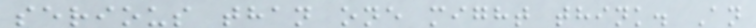serious than one might think. An
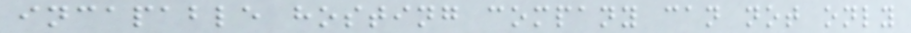incapable hosting company can not only
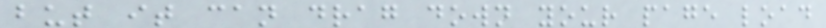but it can drag down your page load
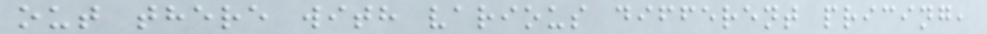out there with various different pricing,
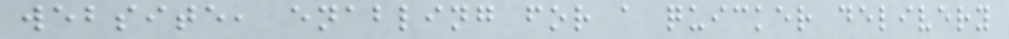website, enabling for a quicker delivery
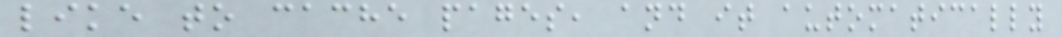like to cache pages, and it automatically
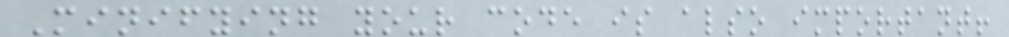Minifying your code is also important!
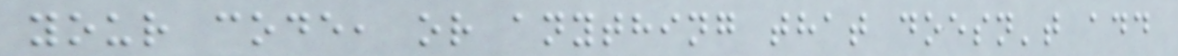your code, or anything that doesn't add
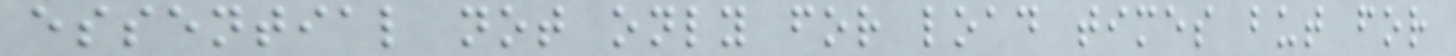essential not only for load times but for
